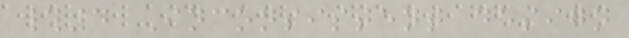#4 Inconsistent design
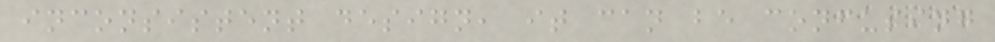inconsistent design, it can be confusing
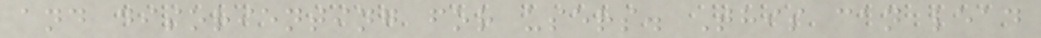and disorienting for users. This can lead
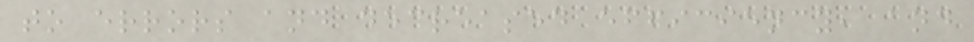to errors and decreased efficiency, and
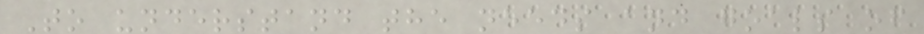To understand the needs and goals of
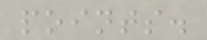points.
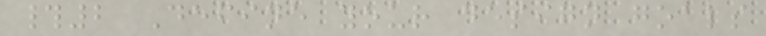#2 Define your design goals
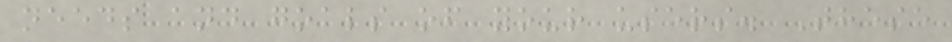needs and goals of your users. These
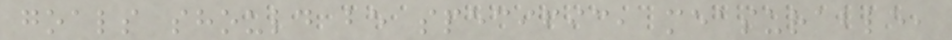goals should be specific, measurable,
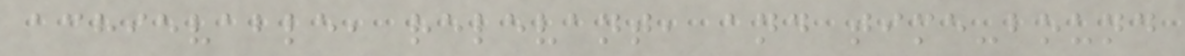achievable, relevant, and time-bound
